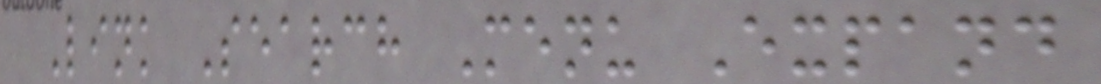Link Search Menu Expand
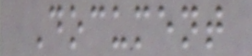Document
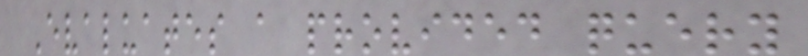Evaluates a provided query
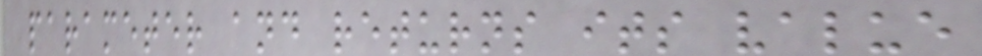parameter and returns its value
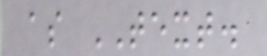as TEXT.
